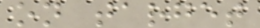on target
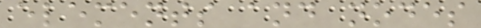elements and nodes
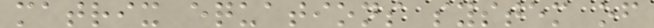matrix equations system of
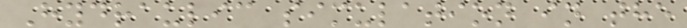Hydraulic simulation in the
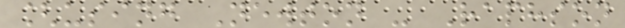[using Newton - Raphson
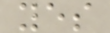yes
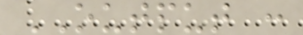OUTPUT :
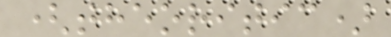(theoritic)
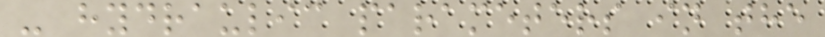- hydraulic parameters in the
